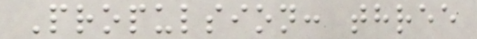Propulsion: three
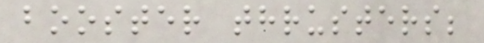booster thrusters;
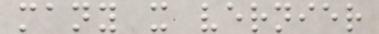many x vernier
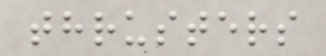thrusters
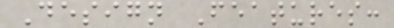Design Features:
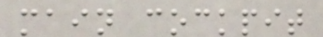main cockpit
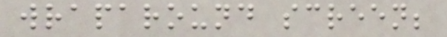wraparound screen;
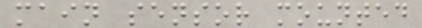main sensor mounted
